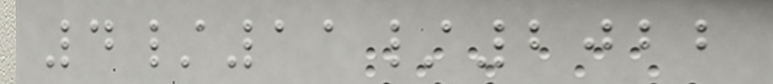4/11/2022
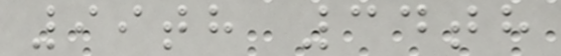99th 34th
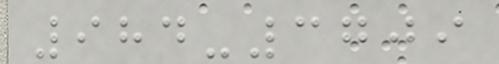984-3709
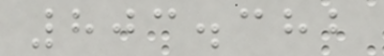803.382
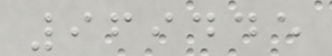969445
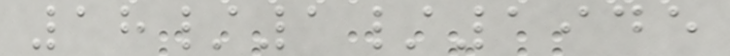18/1/1945
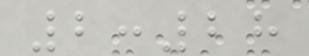2:28
